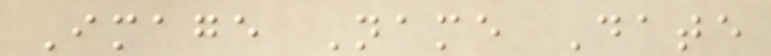Image Name Date
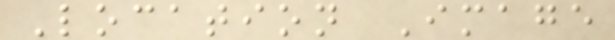Location Image
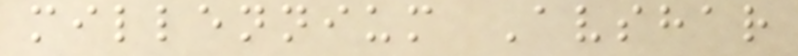millennium Avshar
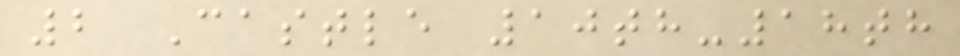2 Castle 10th-18th
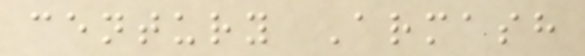century Armash
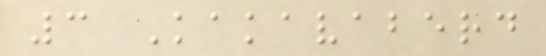3 Kakavaberd
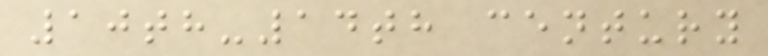10th-14th century
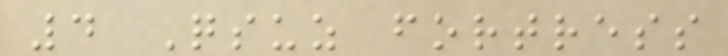4 Qsuz fortress
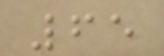65
